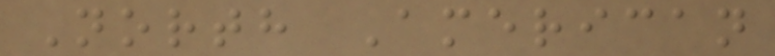North American
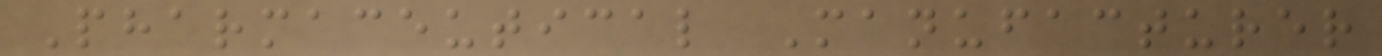Pharmaceutical Manufacturer
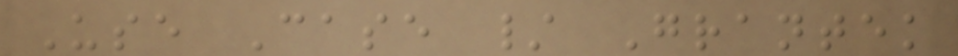Use Case / Grantek
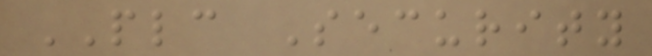PLC Security
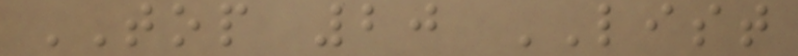TOP 20 LIST
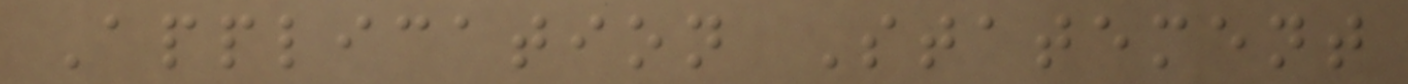Application Statement
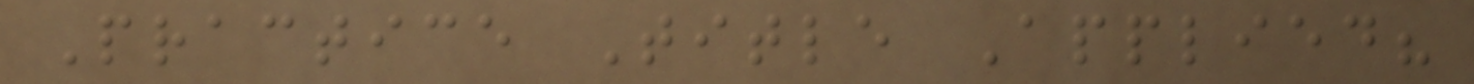Practice Title Applied?
